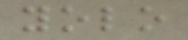yolo
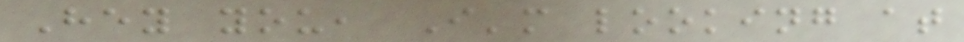Hey you, I'm looking at
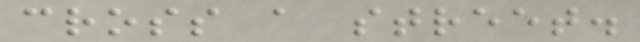cross a street.
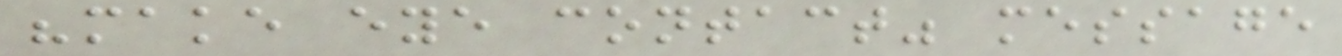"make eye contact" message
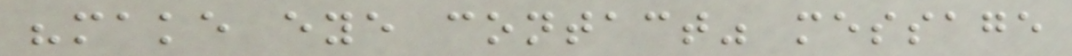"make eye contact" message
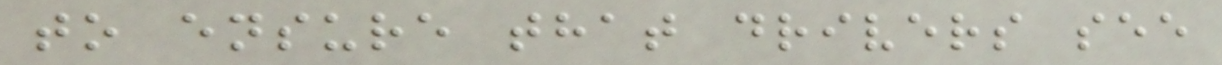to ensure that drivers see
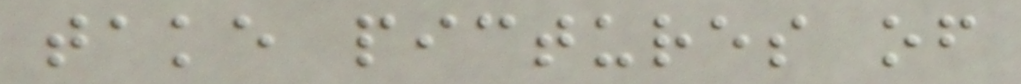take pictures of
